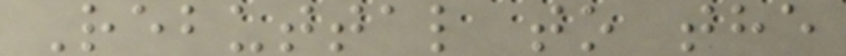Rebuttal to the
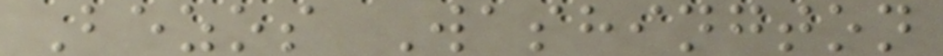Bezos Washington
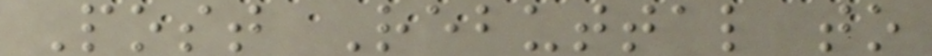Post Rebuttal to
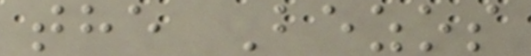the Bezos
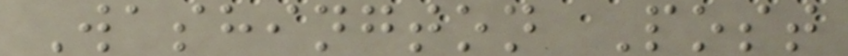Washington Post
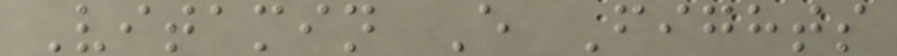Vitamin E Fights
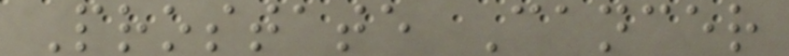Prostate Cancer
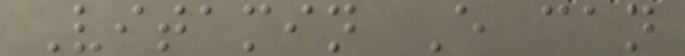Vitamin E can
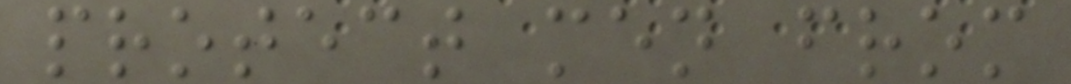protect men from
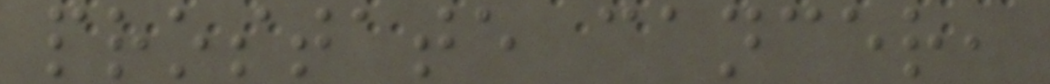prostate cancer,
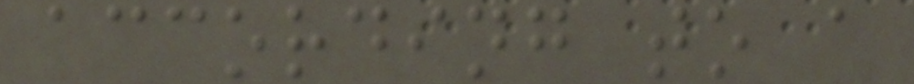according to a
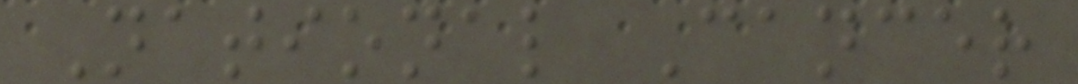National Cancer
